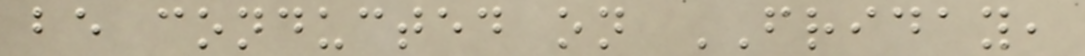be conducted on FRIDAY,
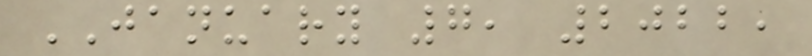JANUARY 7, 2022,
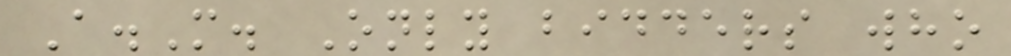A.M. Only bidders who
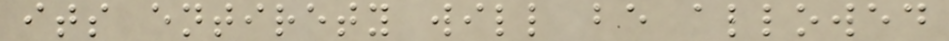its entirety will be allowed
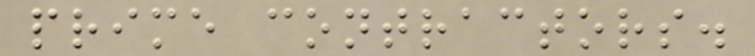prime contractors.
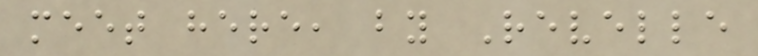meet here, by Revelle
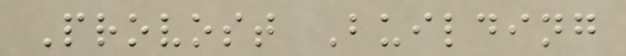Provost Building
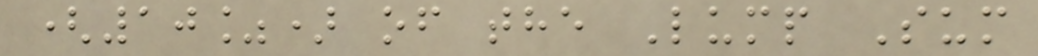(10%) of the Lump Sum
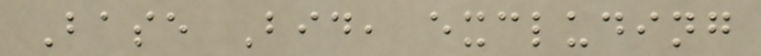Base Bid, excluding
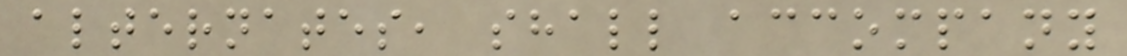alternates, shall accompany
